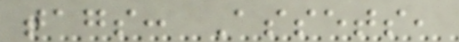tags: Assets,
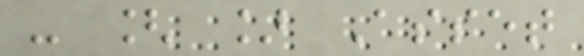- [ ] Asset
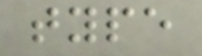type
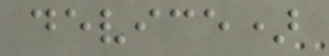device)
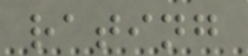rating
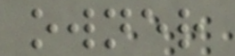owner
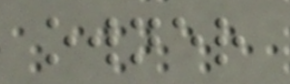owner
